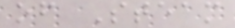of Steam
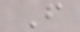F
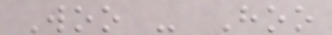Woo - Hoo
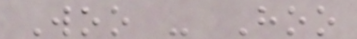Woo - Hoo
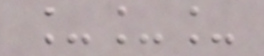___
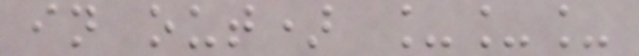in out) ___
